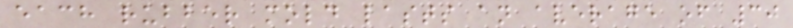each rubber mold lasts an average of 30
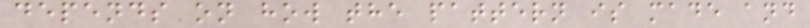depends on how the pattern is made and
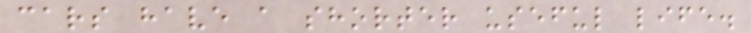cars have a shorter useful life.
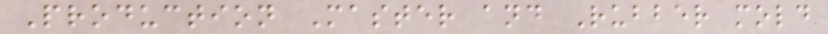Production Master and Rubber mold
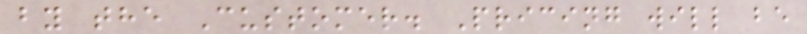by the Customer. Pricing will be
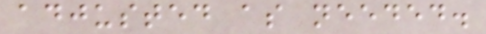adjusted as needed.
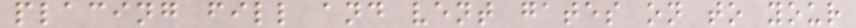placing fill and vent gates on to your
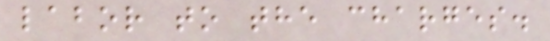labor to the charges.
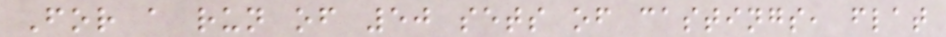For a run of 50 sets of castings, flat
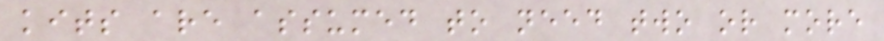kits are assumed to need two or more
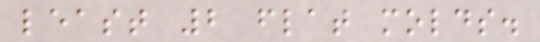least 2 flat molds.
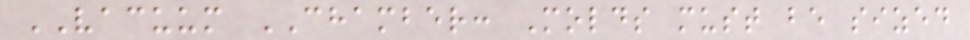VACUUM CHAMBER: Molds must be sized
